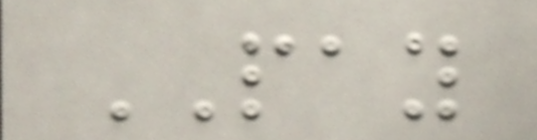PAY
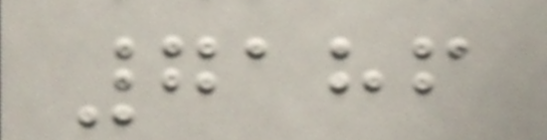7186
